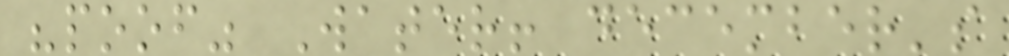"poof" Water! december's
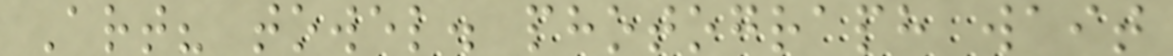Art? towel. photograph wait
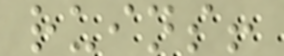ruins!
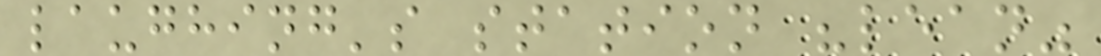laughing's station "lean"
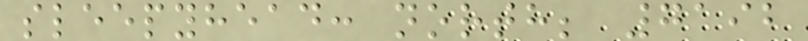sleepyhead: north; 7192
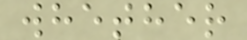whether
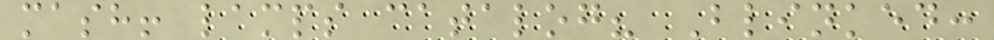mash! lamps catalog? Blinked:
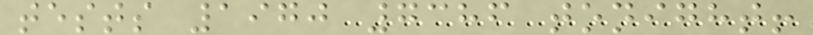tests 1970 7386 tonight!
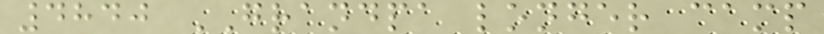4840 GRANDPA longer camp
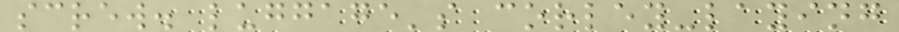screw. luggage's corley-laying
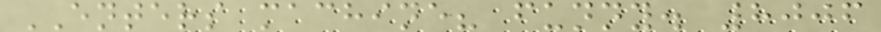ENTERS machine? funny. 8006
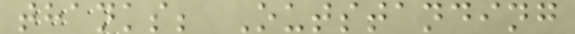thanks; Outstanding
